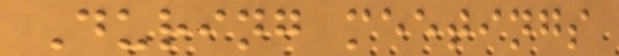During meetings
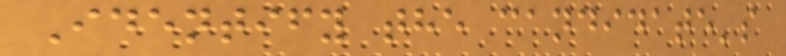Identify the candidate's
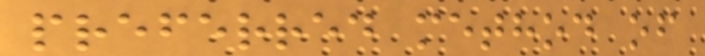preferred method of
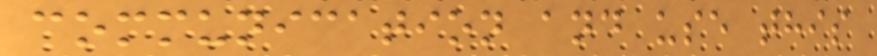communication and use this
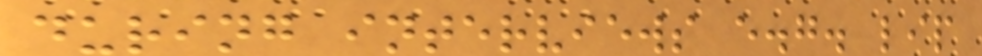during interviews e.g. lip
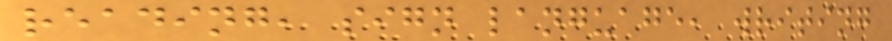reading, sign language, writing
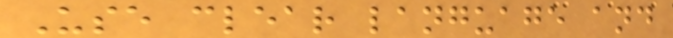Use clear language and
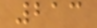213
